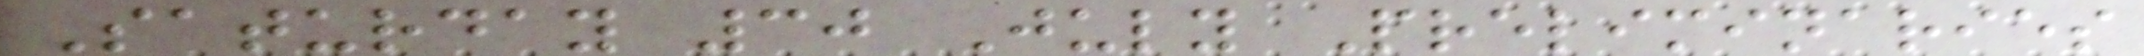Saturday 30 July Preliminaries
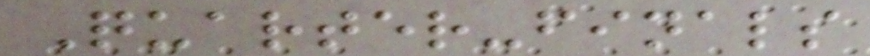Quarter-finals
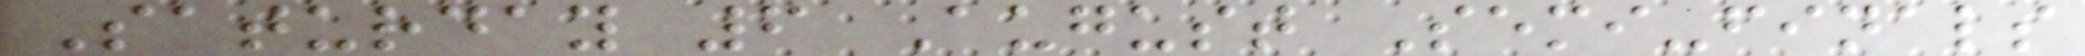Saturday 6 August Semi-finals
